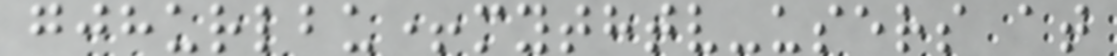gjhurlbu+mythtv-users at
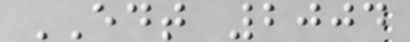EDT 2004
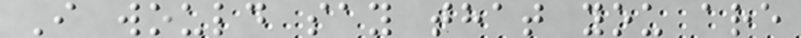I would say that you are
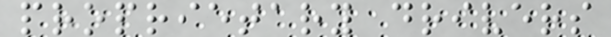proprietary drivers
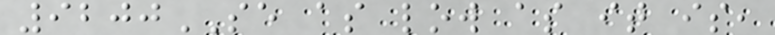9200SE as low as it is,
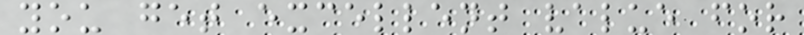you get excellent value for
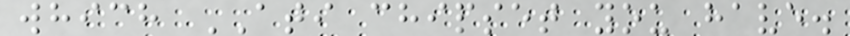which ATI chipset you have.
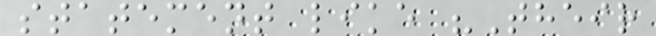statement like "Their
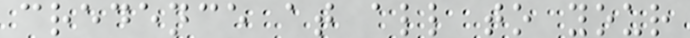credence at all to your
